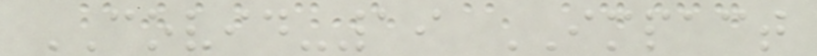COVID-19 IMPACT
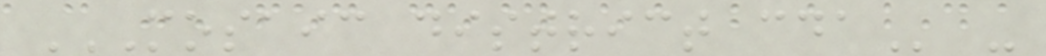MOSAIC DISTRICT CDA -
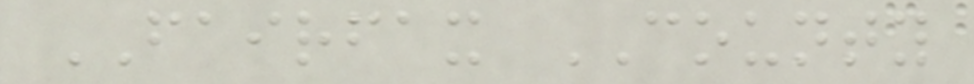FAIRFAX COUNTY
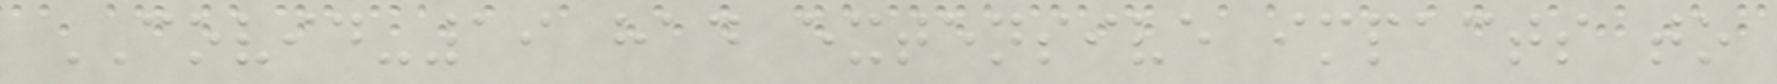COVID-19 had extensive impacts to
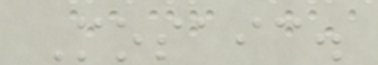Mosaic.
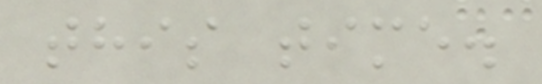this time.
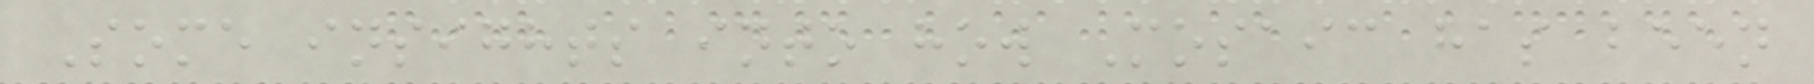Some insights into how Mosaic has been
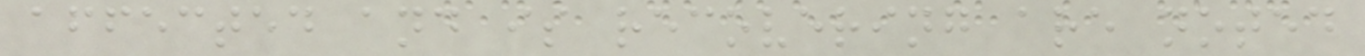affected and is recovering are noted
